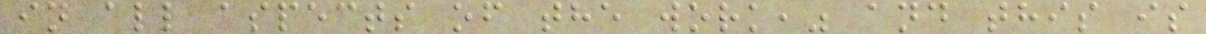in all aspects of the work," and this is
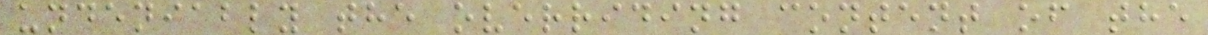undeniably the overriding content of the
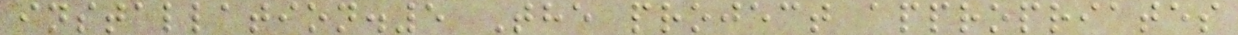installation.5 The project appropriates
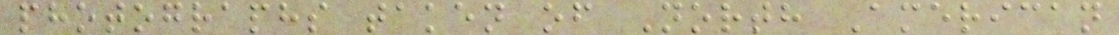photographs taken of North American
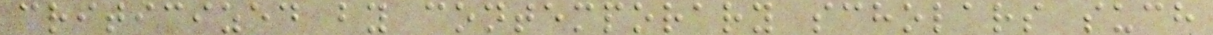criticized by contemporary scholars such
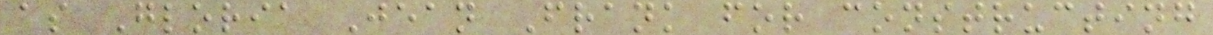as Gloria Jean Frank for constructing
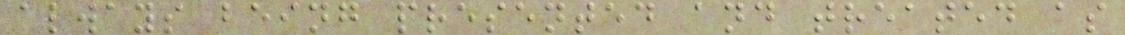always being presented and treated as
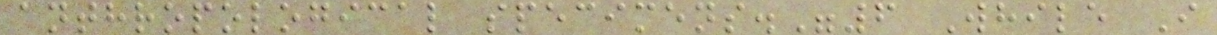anthropological specimens."6 While I
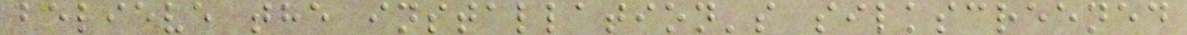believe the installation's silkscreened
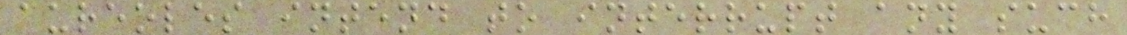aureoles intend to interrupt any such
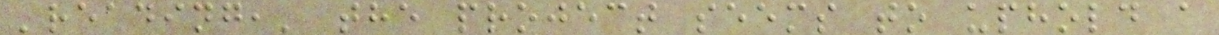'reading,' the project seems to uphold a
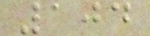104
